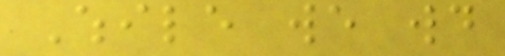While we would
